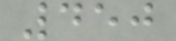450
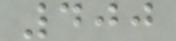400
